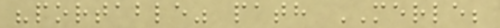"portable" path MERLE;
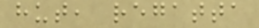hut, regatta
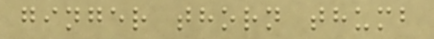ginger thorn thumb
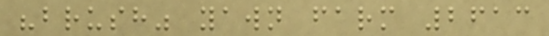"brush" yawn farm 2613
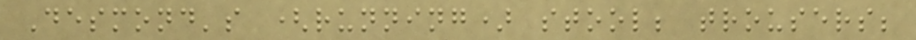Desmond's (running) stool; trousers;
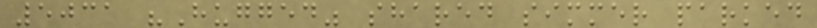5031 "Hugged" shared simmer parked
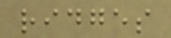ridges
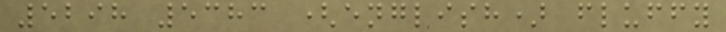5298 5383 (english) fluffy
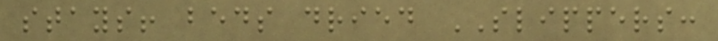stays! beds dried SLIPPERS:
